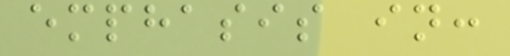emphasis in:
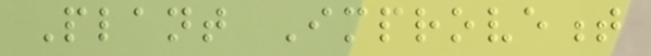Plant Improvement
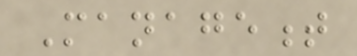Management
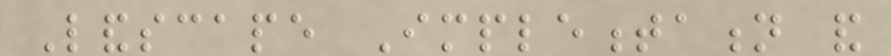Landscape Implementation and
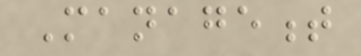Management
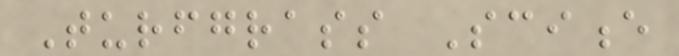Turfgrass Science
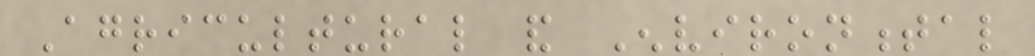Agricultural and Environmental
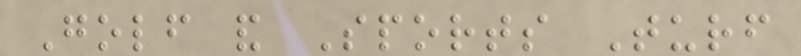Golf and Sports Turf
